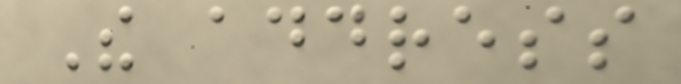The address
